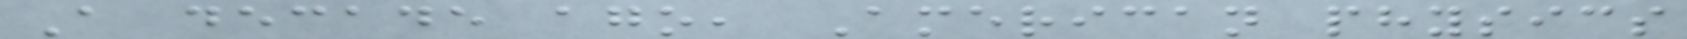A decade ago, American physics
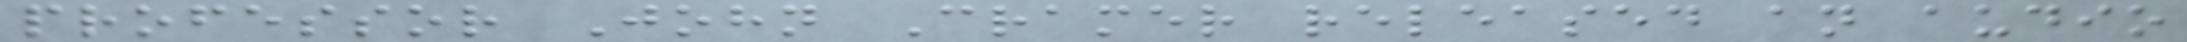professor John Cramer released an audio
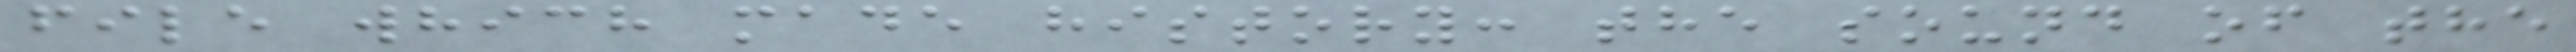file which made history: the sound of the
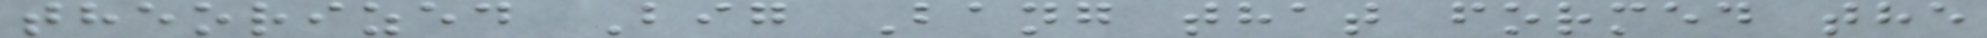theorized Big Bang that formed the
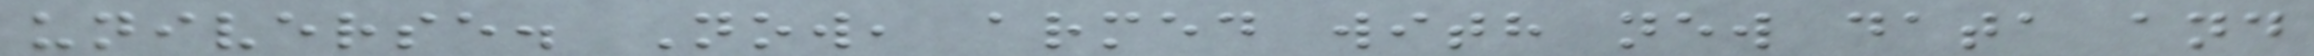universe. Now, armed with new data and
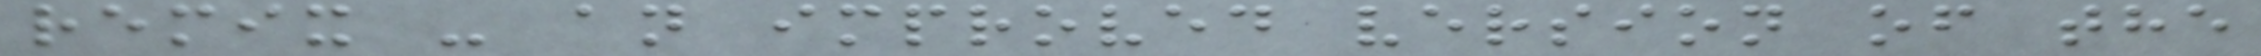remix - an improved version of the
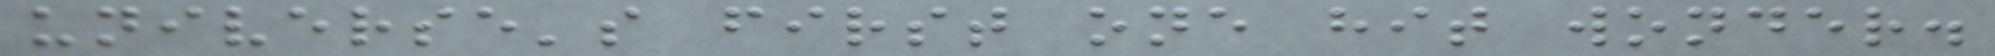universe's first one hit wonder.
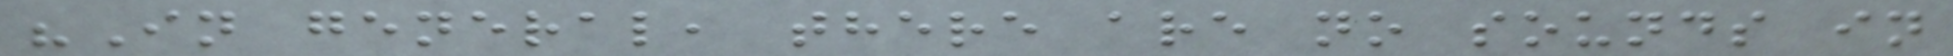"In general, there are no sounds in
